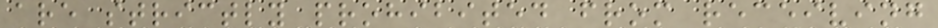are strictly prohibited from receiving
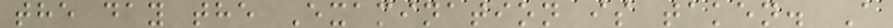the day the Examination is taken. A
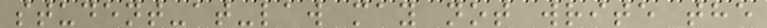student-at-law may not write the
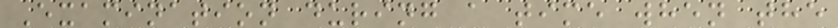Examination during a time when the
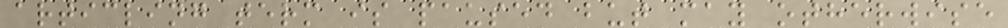articling term is paused but may otherwise
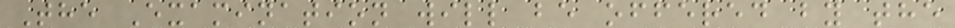The Examination will be offered by the
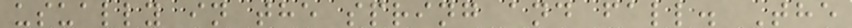usually in the spring and fall. The
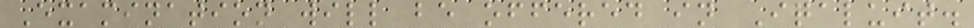Examination will be offered in Iqaluit.
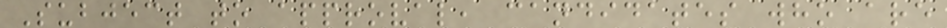Subject to approval, candidates who are
